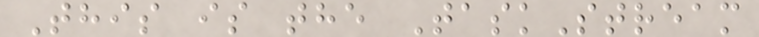This is the TaskStream
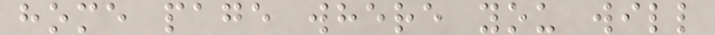home page where you will
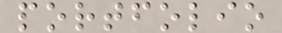portfolio
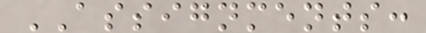ASSIGNMENTS:
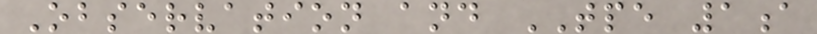Observation and TPE 1a
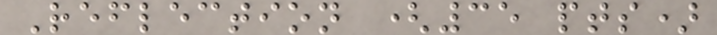Reflection (35 pts)
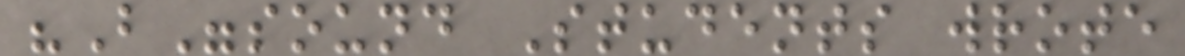"B"sound Students wrote
